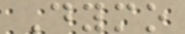Dymo
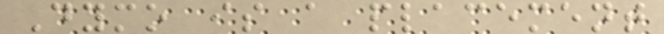Dymo is a placement
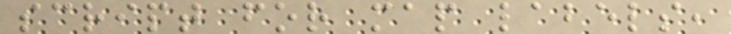script for map labels,
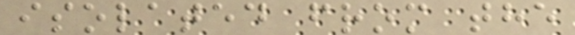isolated from the
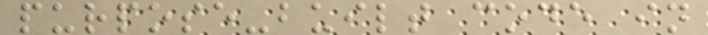purpose-built code in
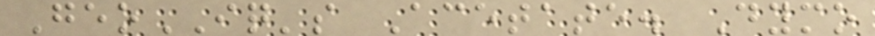GeoIQ's Acetate. Dymo
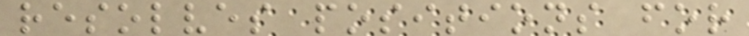resolves positions for
